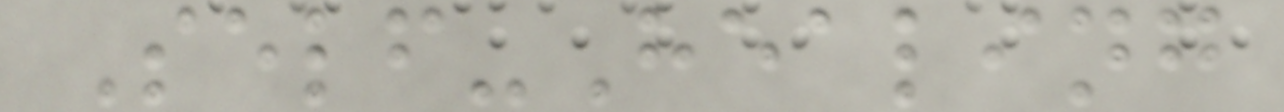Self-Healing
